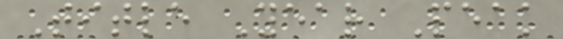Title Year Peak
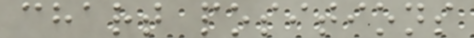chart positions
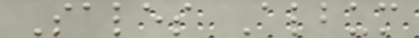Sales Album
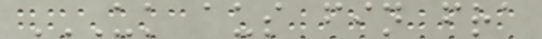UK AUS FIN FRA
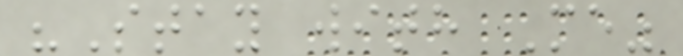"Stay with Me"
